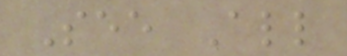See All
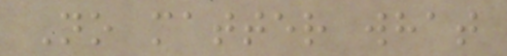No matter what
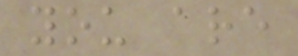you are
